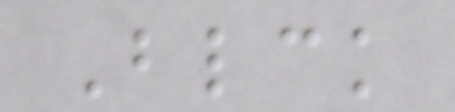Blck
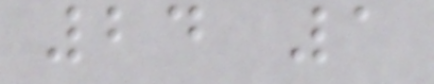24 1
